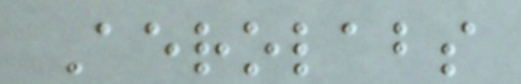Aerolabs
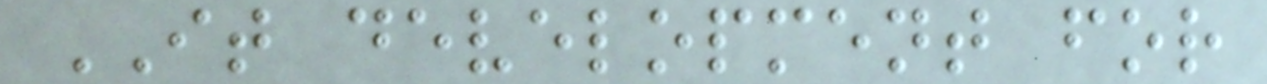IT development for
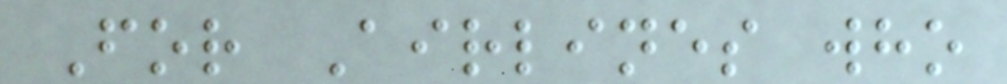For Airlines who
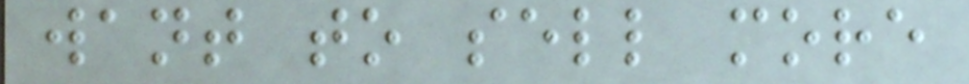want to sell more
